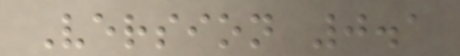Version 0.1
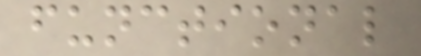functional
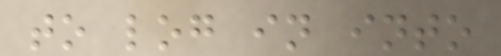to log in into
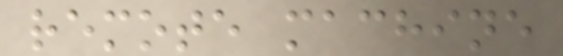remote machine
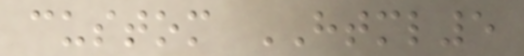custom HTML5
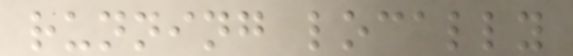running locally
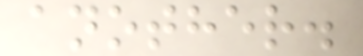another.
